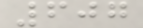607
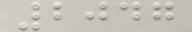2047
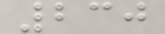230
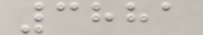3881
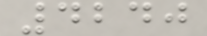4240
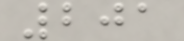201
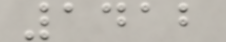1412
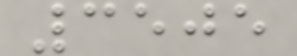3505
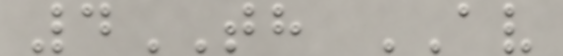4TH AV
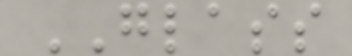GLASS
